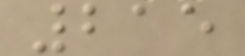215
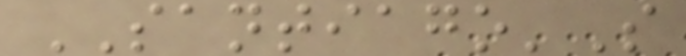SANTIAGO'S
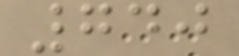740
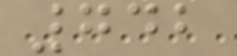742
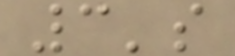3's
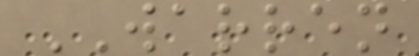WARREN
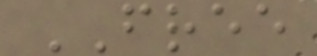FREE
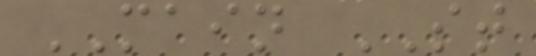MAIN ST
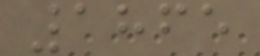1865
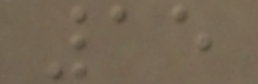15
